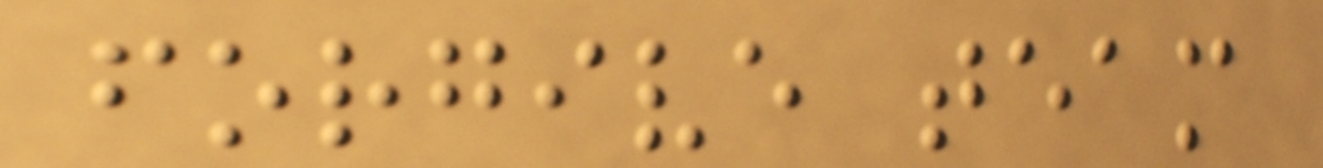forgive team
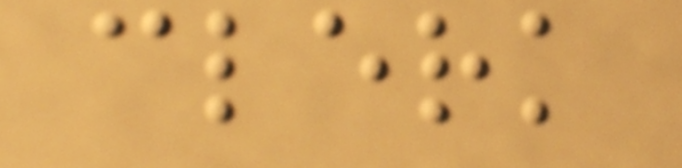clerk
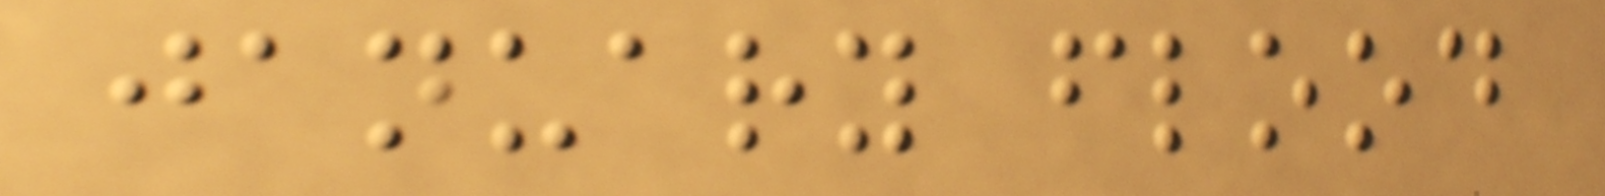january flood
